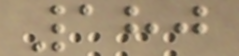180
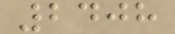2408
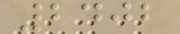2402
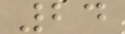24
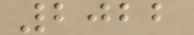2022
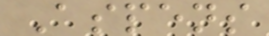Aspens
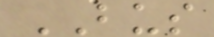BUS
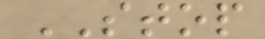STOP
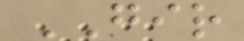GIR
